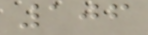106
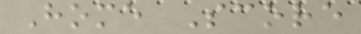Home Score
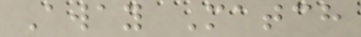Away Match
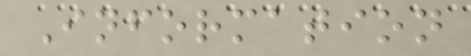Information
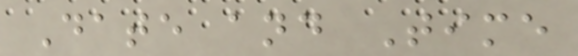Date and Time
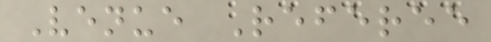Venue Referee
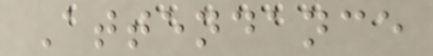Attendance
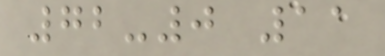72-0 11
